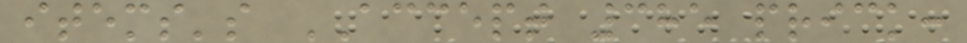items's ACCEPT 385 prick:
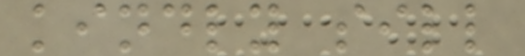kindly sill
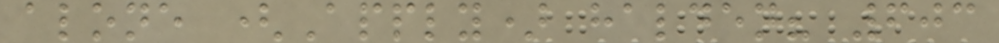alone (Apply) halden? 603
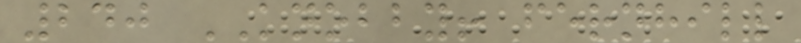240 KNOBBY! fernhill
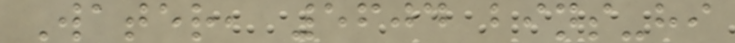Water, 5604 bins-hi
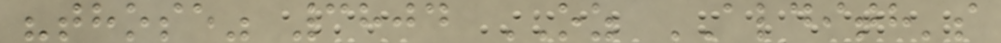"those" 3804 OZ ALDITH's
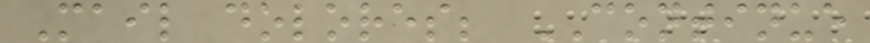Mail dolores; CONTINUE
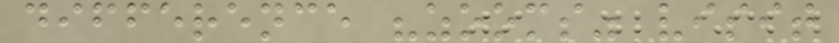difference "zooms" visit
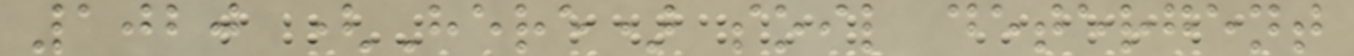1020 (Here) soil detergent
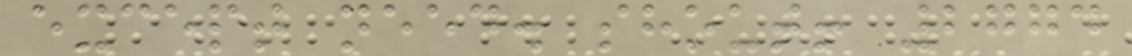except need. shout! 2774
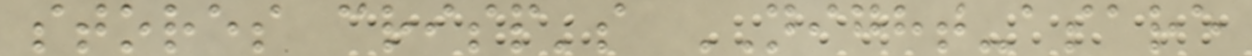stores crisp's NIGHT-asare
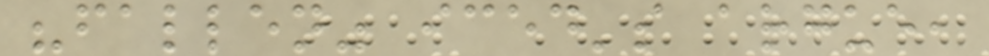"fallen" iced's argue,
